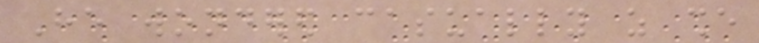He wondered casually as she
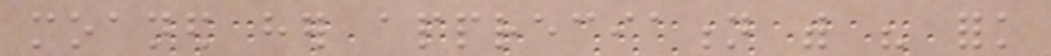moaned her appreciation with his fork
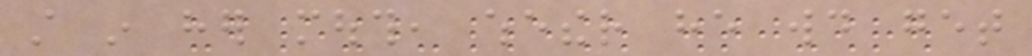still in her mouth, whether he would get
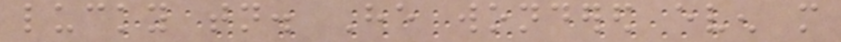lucky tonight. He wondered even more
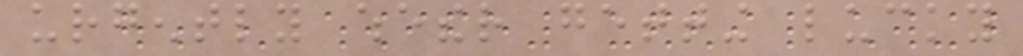urgently whether getting lucky
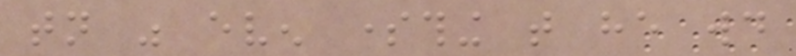tonight was even something that he would
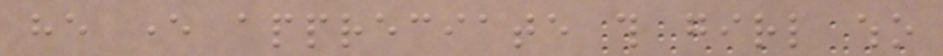he ever appreciate this girl who
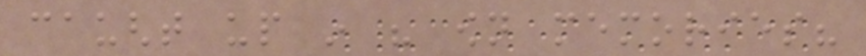caught up in his own memories?
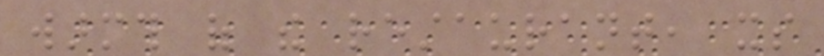warmth of the restaurant, its
